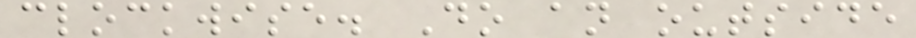clockwise. Do an outside
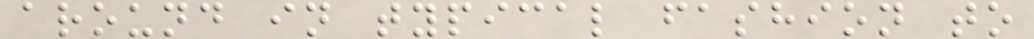around in typical fashion to
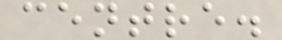centre.
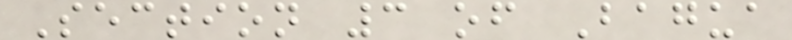Section 3 of Bagua
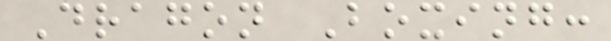Dragon Boxing:
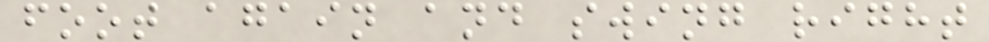foot again and swing right
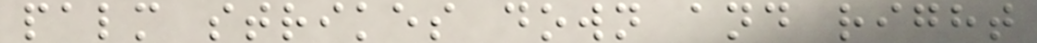palm strikes down and right
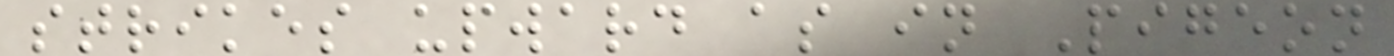strikes upward as in Pigeon
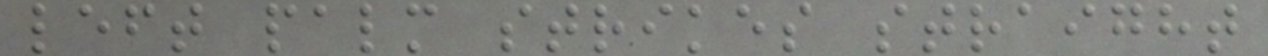left palm strikes straight
